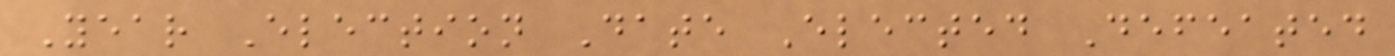Year Election Date Elected Defeated
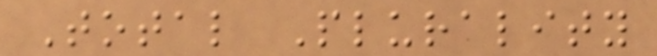Total Plurality
